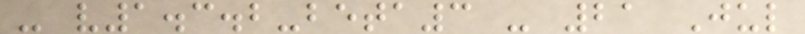- v1.3.2-beta3 - 21 Jul
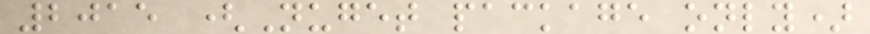2015 (Nuget package only)
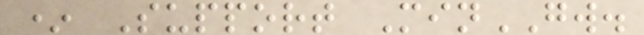* Support MinGW.
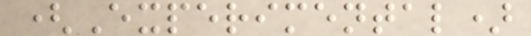(Experimental)
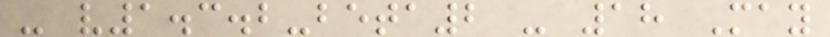- v1.3.2-beta2 - 18 May
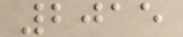2015
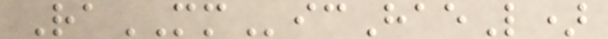RaMMicHaeL)
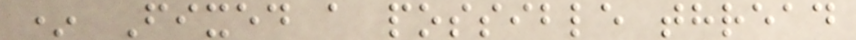* Fixed a possible thread
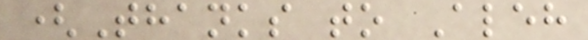(Thanks to Aleh
